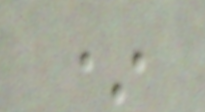*
